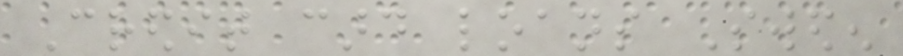Credit card loans Sweden
